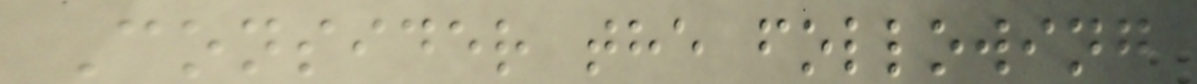Consider the following
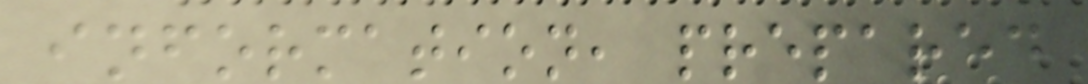information, prepared
